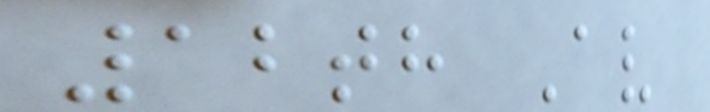12th Av
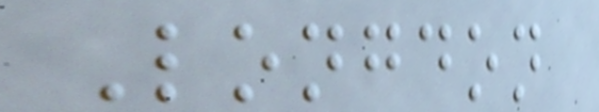Longdon
